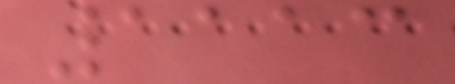1113
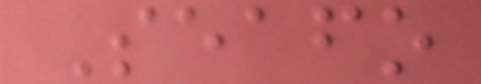Seafo
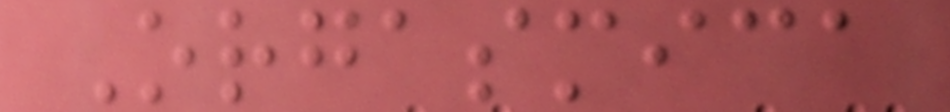Orgasmica
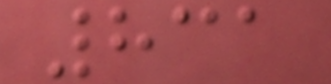831
